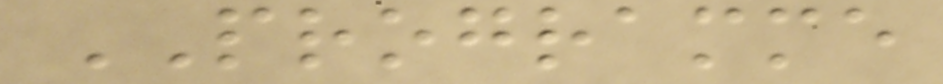PROGRAMME
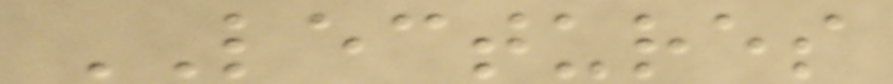LECTURES
